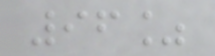96%
